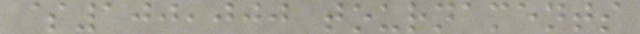$100,000 tournaments
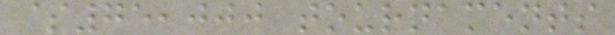$75,000 tournaments
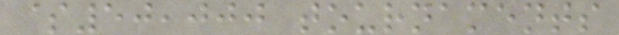$50,000 tournaments
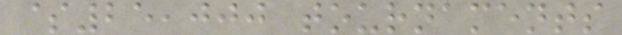$25,000 tournaments
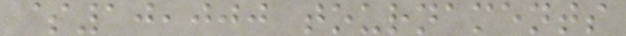$10,000 tournaments
